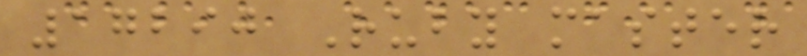17290 Ruby master
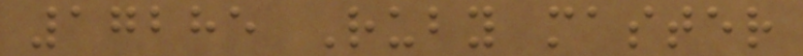17285 Ruby master
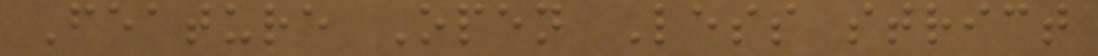Feature Open Less strict
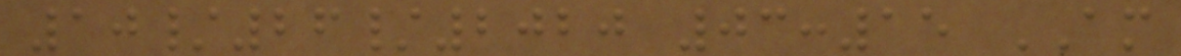10/26/2020 03:15 AM
